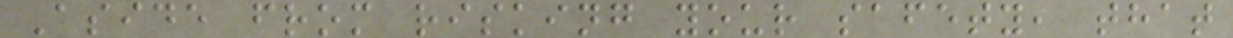Aside from risking your safety, that
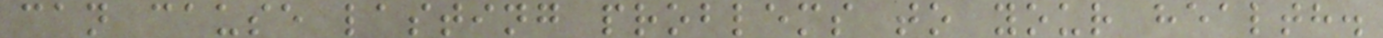can cause lasting problems to your health.
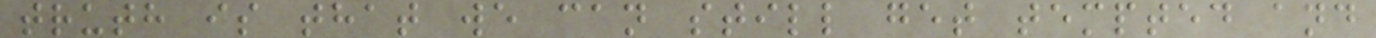truth is that we can still get tempted and
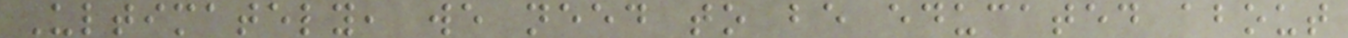Ultimately, we need to be educated about
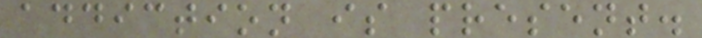addiction is present.
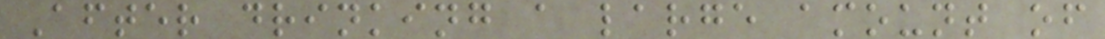After drinking a large amount of
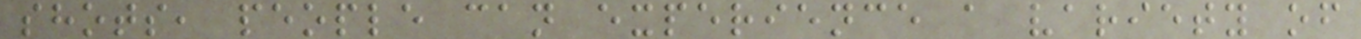shots, people can experience a variety of
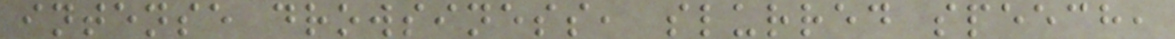intense drowsiness, slurred speech,
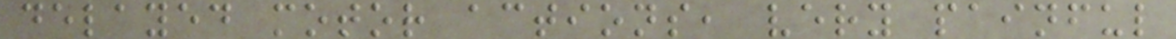delayed motor actions, very painful
